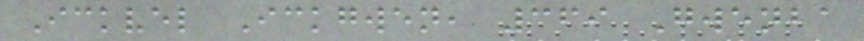Ickvel Ickgwen, 369 Gwenba
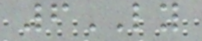6LY
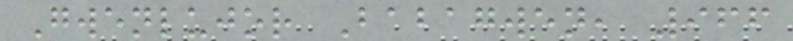Gwenlujor Babagwen, 966
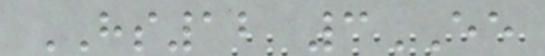HS12 3EE
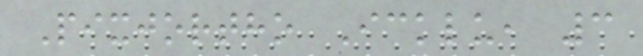Pixjortho Icklu, 3
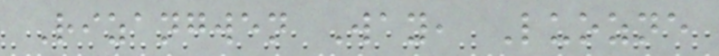Rizangwen Way, Luozne
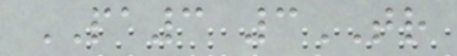PA3 3TR
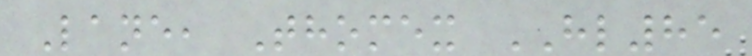Lane, Thomex HL85
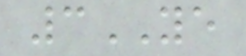3YE
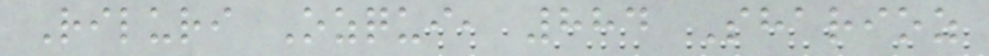Riluri Ozqui, 884 Sharioz
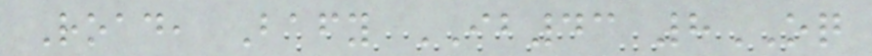Road, Bafy IB43 8OQ
